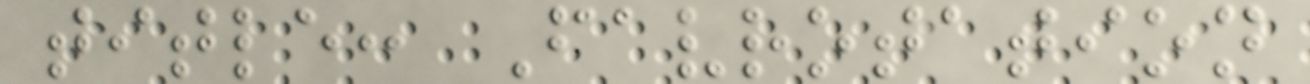title: Favrotation
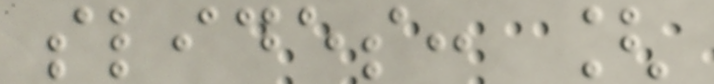slides: [
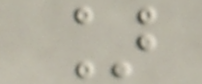]
